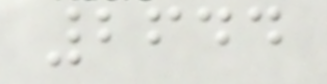2644
